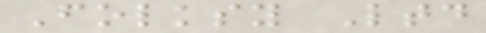Folksy Ltd
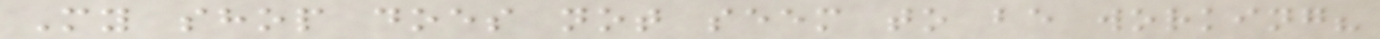My shop does not seem to be working?
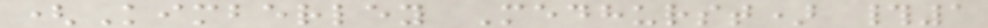(Kimberley Medhurst) #1
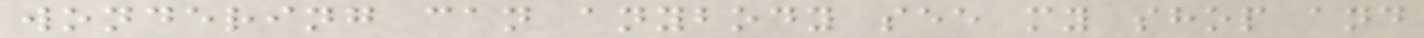wondering can anybody see my shop and
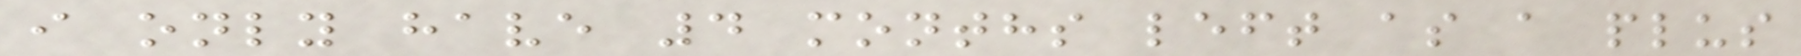i only have 4 months left as a plus
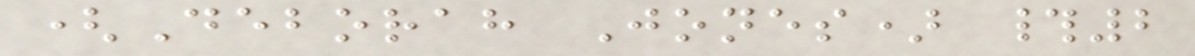(Deborah Jones) #2
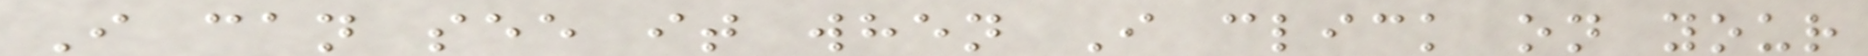I can see it when I click on your
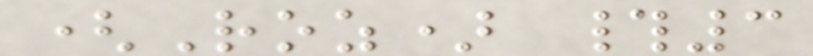(Roz) #3
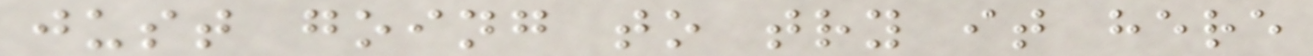just going to try it here
